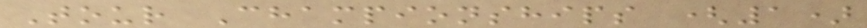Tour Championships (1)
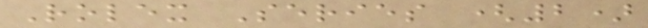Rolex Series (2)
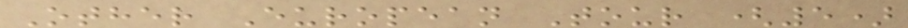Other European Tour (5)
